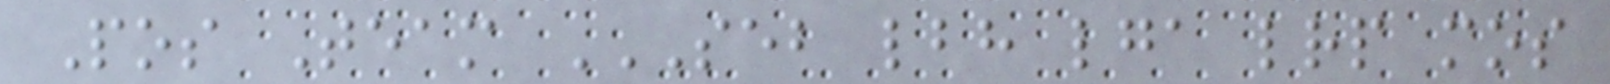Pos Team SEB LBH LGA LRP MOS
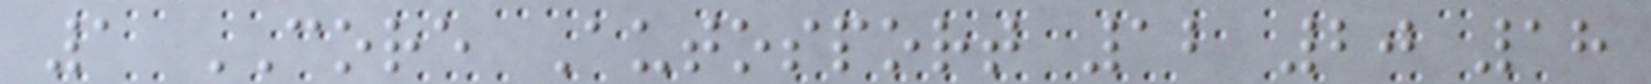1 CORE Autosport 12 20 18
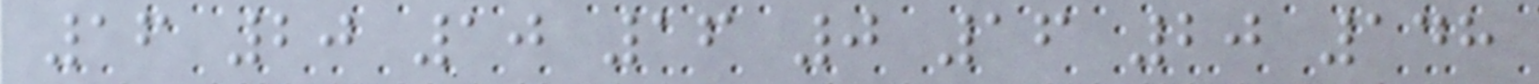16 20 10 16 0 16 20 148
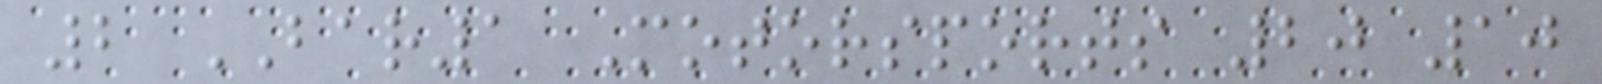2 BAR1 Motorsports 20 10
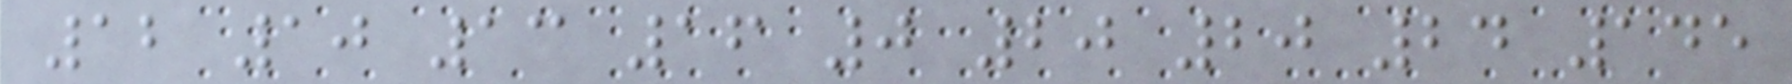12 10 13 16 0 20 20 24 145
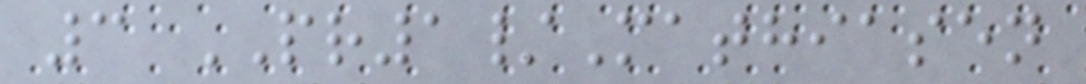3 PR1/Mathiasen
